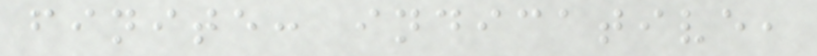finite: indicative,
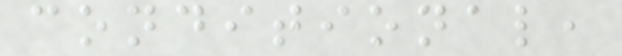conditional,
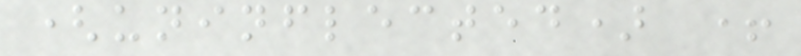(uninflected) +
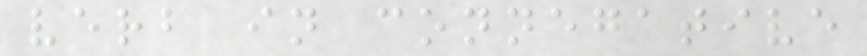verb in connegative
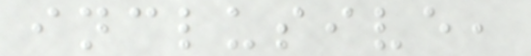inclusive,
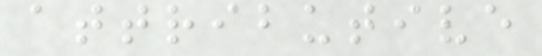attributive
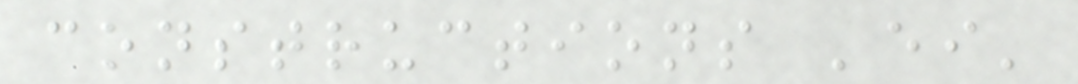constructions 'ei'
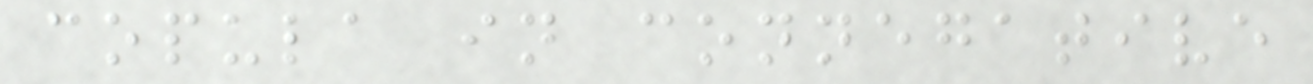copula in connegative
